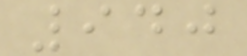940
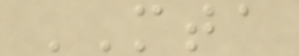MTA
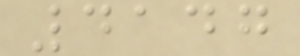4147
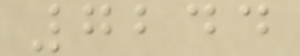7244
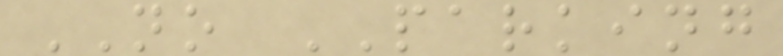NO PARKING
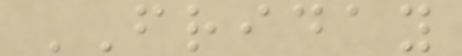FRIDAY
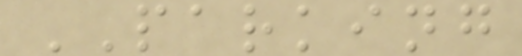PARKING
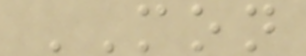MON
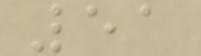51
